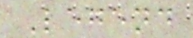Legend
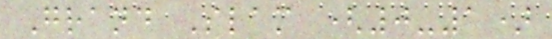Grand Slam (0-1)
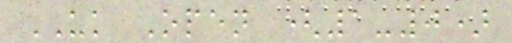UK Open (1-0)
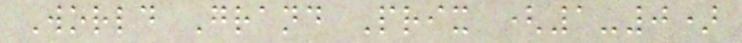World Grand Prix (1-0)
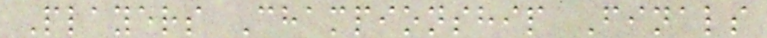Players Championship Finals
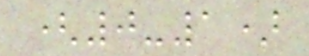(0-1)
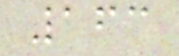163
